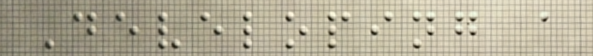Developing a
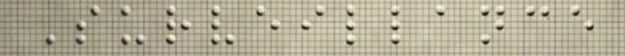Surveillance
